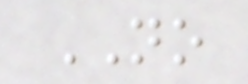NO
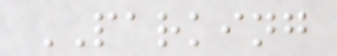PARKING
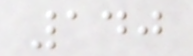140
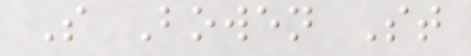S Bowen St
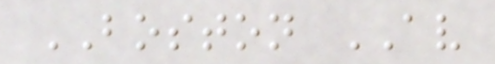BOSTON AV
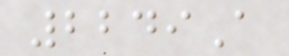2249A
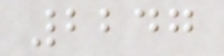2247
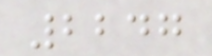2247
